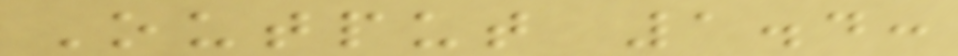Output 1.4:
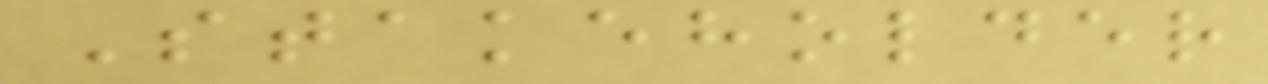Stakeholder
